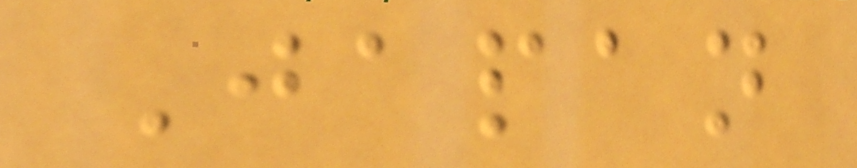Japan
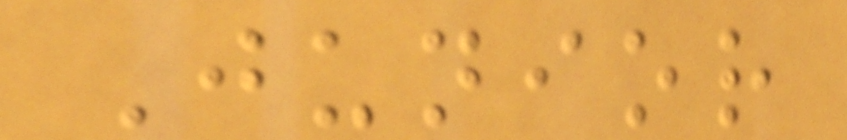Junior
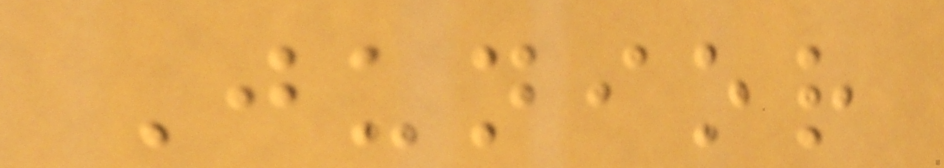Junior
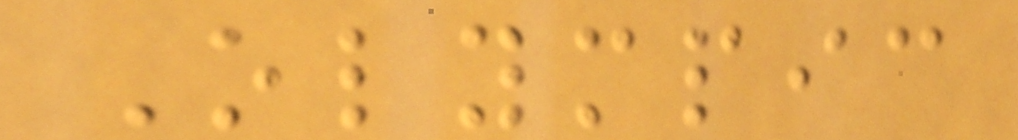Olympic
